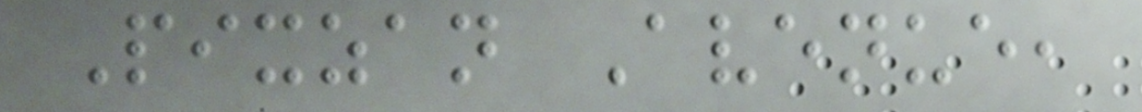Pixzan Avenue,
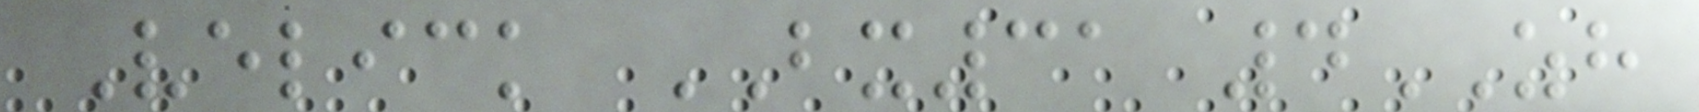Velick BX31 4ZH
